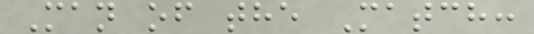Man of the Match:
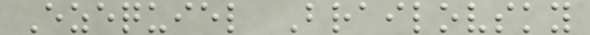Ezequiel Brailovsky
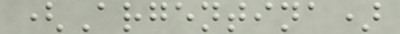(Argentina)
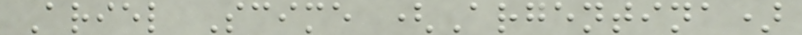Ariel Scime (Argentina)
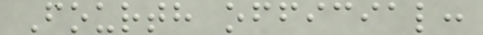Fourth official:
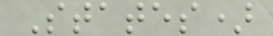States)
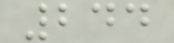244
